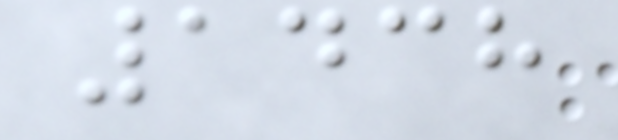1438
